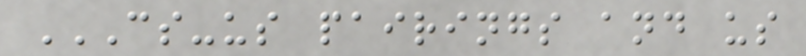CS-US PAIRINGS AND US
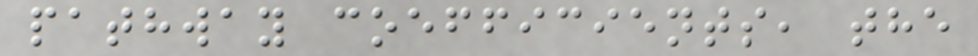pathway coefficients, the
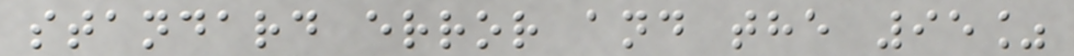standard error and the 95%
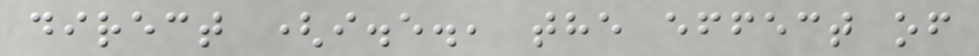direct (i.e., the effect of
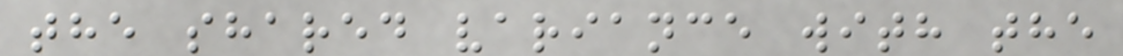the shared variance with the
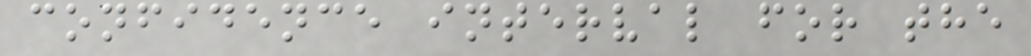confidence interval for the
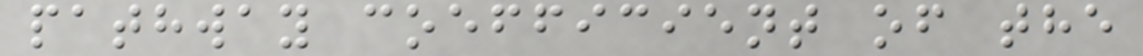pathway coefficient of the
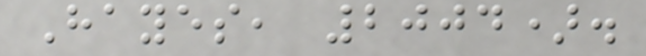Hayes, 2004).
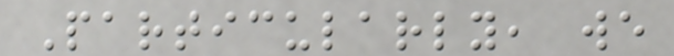Particularly, we
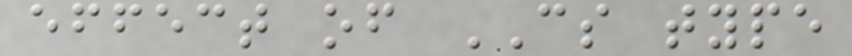effect of CS type
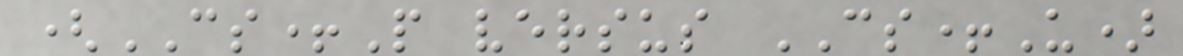(CS+P versus CS+U)
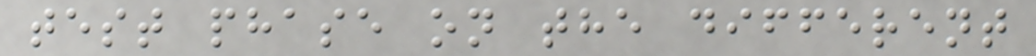test phase on the different
